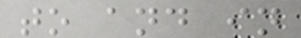to and in
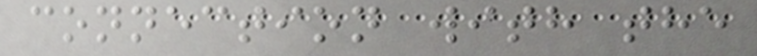connection with the
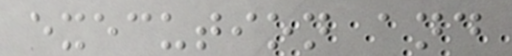execution and
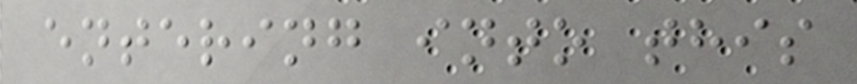entering into this
